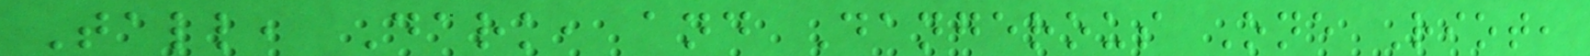Tall, Dark, and Dangerous One Riot,
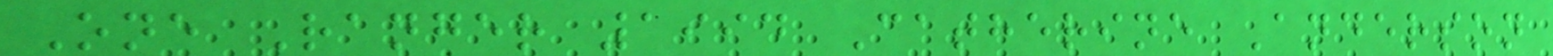One Ranger 1994 Catherine Anderson
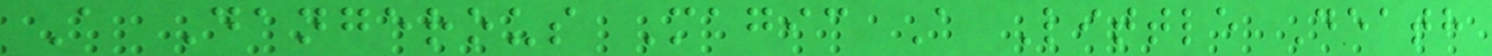A Dangerous Magic A Little Death
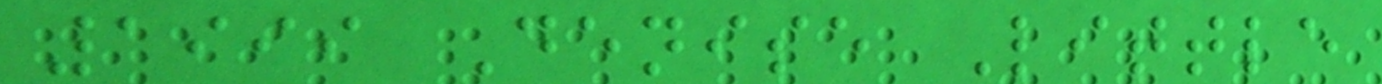1999 Denise Little
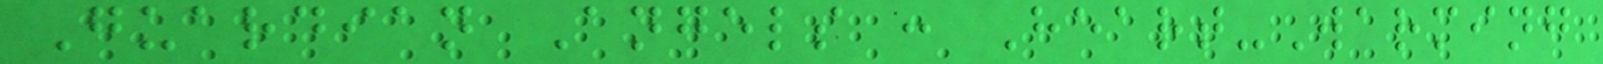Guardian Angels : Heart-Warming
